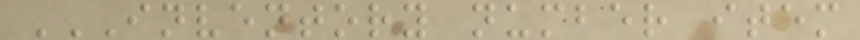INVENTORY NUMBER ITEM
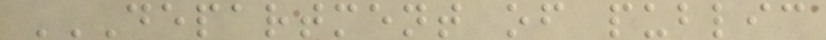DEPARTMENT OF PUBLIC
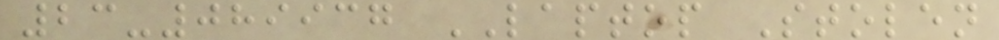23-089937 LAPTOP Stolen
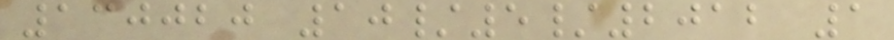130020 10/5/2012 1
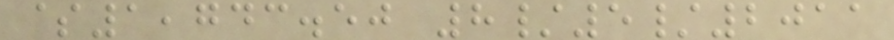$1,743.50 8/5/2011
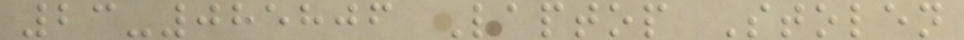23-085806 Laptop Stolen
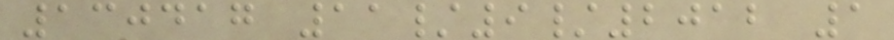130417 11/9/2012 1
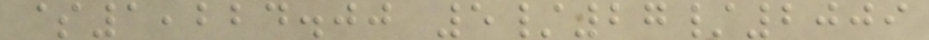$1,224.00 5/27/2009
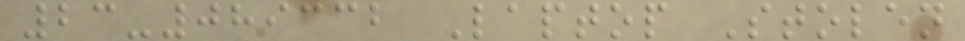23-089332 Laptop Stolen
